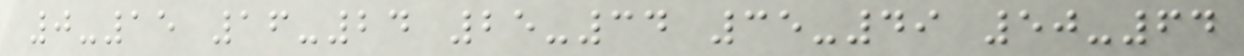0-15 16-24 25-34 35-49 50-64
